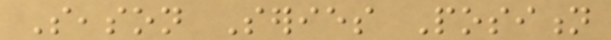Season Series Position
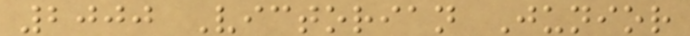2000 Victorian Junior
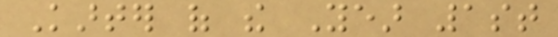Karter of the Year 1st
